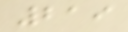219
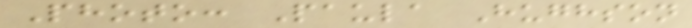Photo: Paula Hughson
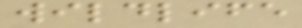wildlife
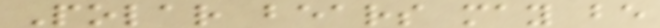Polar bears may be
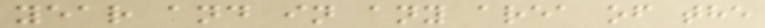year and in any area of the
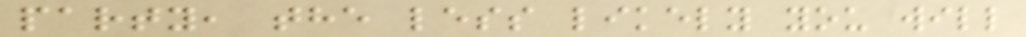party, the less likely you will
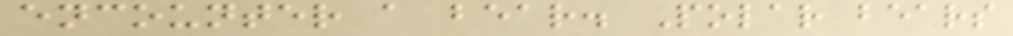encounter a bear. Polar bears
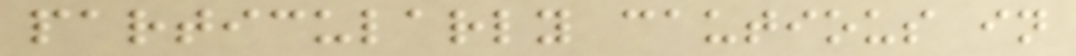particularly cautious in
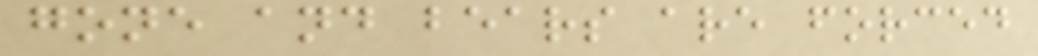gone and bears are forced
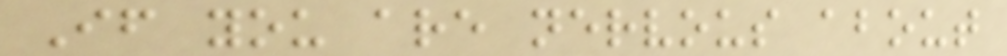If you are nervous about
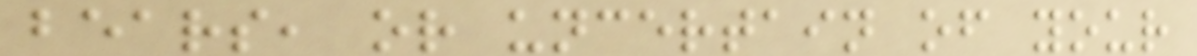bears, or uncertain of your
